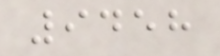9458
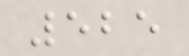525
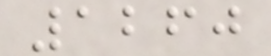1260
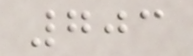703
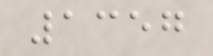1357
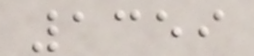1359
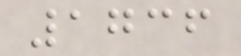1736
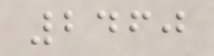2460
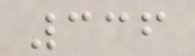336
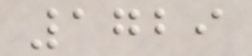1729
